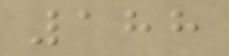188
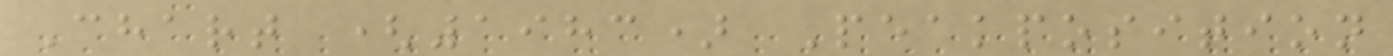Chart (1983) Peakposition
